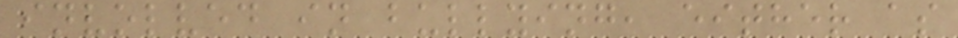involved in bullying, either as
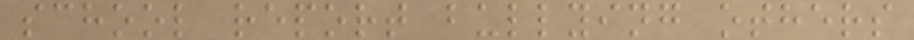school report bullying others
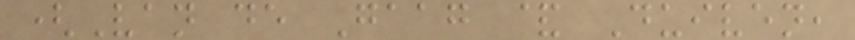(Van de Gaag & Duiven,
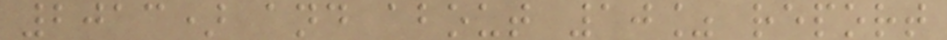2013) and about 10% report
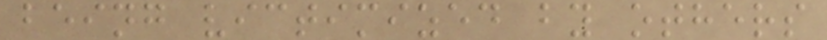being victimized by others
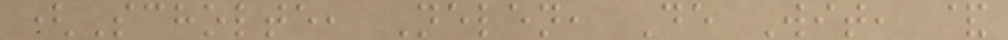(Scholte, Nelen, De Wit, &
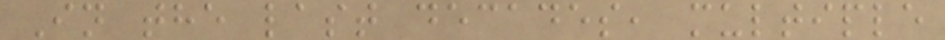In the last decades, multiple
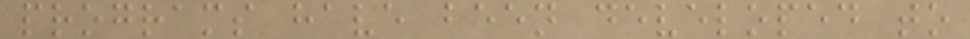programs have been developed to
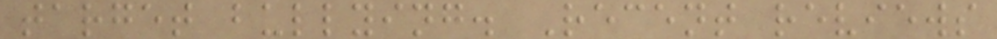target bullying. Recent reviews
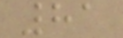81
